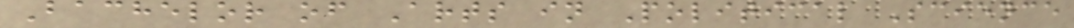Bachelor of Arts in Political Science
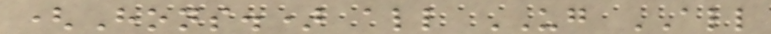(Hons.) all UG ALL
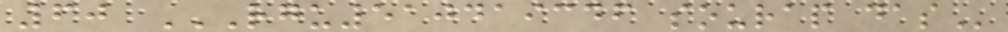60 RGU510419346 SOURAP DAS
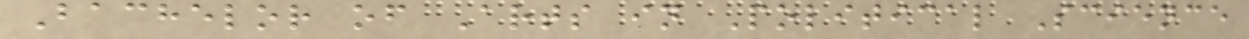Bachelor of Arts in Political Science
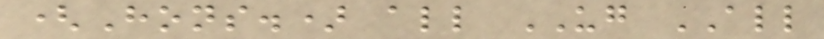(Hons.) all UG ALL
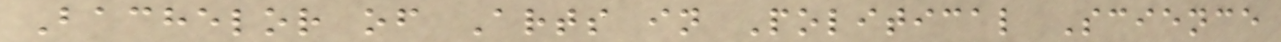Bachelor of Arts in Political Science
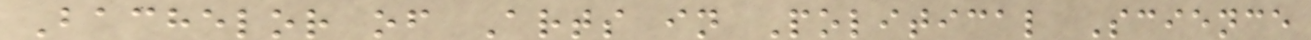Bachelor of Arts in Political Science
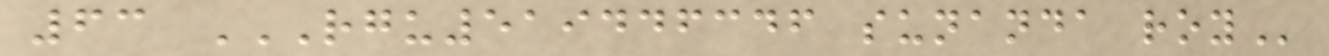63 RGU519446346 SUNANDA ROY
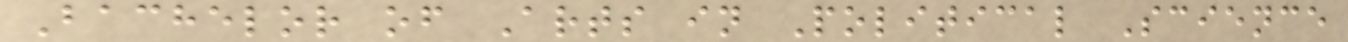Bachelor of Arts in Political Science
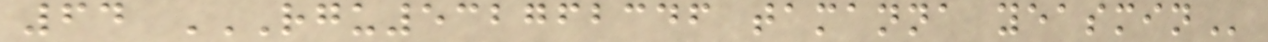64 RGU532762346 TAMANNA YEASMIN
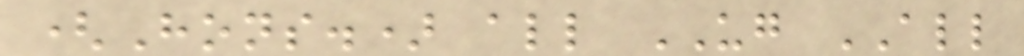(Hons.) all UG ALL
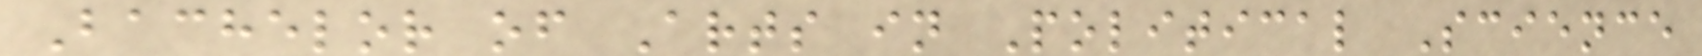Bachelor of Arts in Political Science
